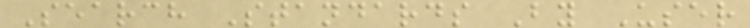Search Standards By User
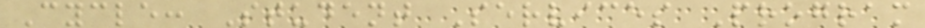Cycle: Student Services Program
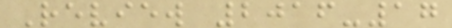Review 2016-17
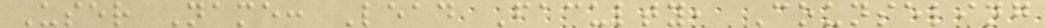User Name: Lead Faculty, Counseling
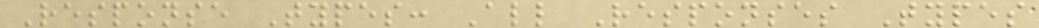Response Types: All Responses Types
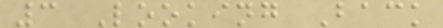3 Looking Back
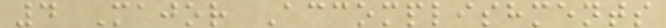4 Major Accomplishments
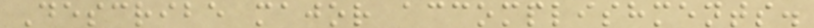Describe major accomplishments.
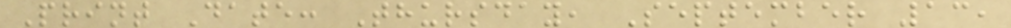Print Date: Thursday, September 13,
